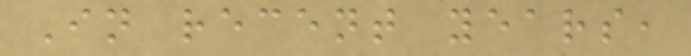In recent years,
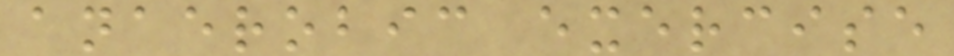anaerobic exercise
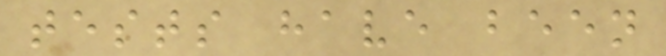tests have been
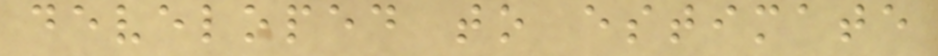developed to estimate
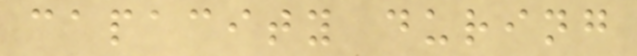capacity during
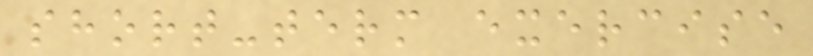short-term exercise
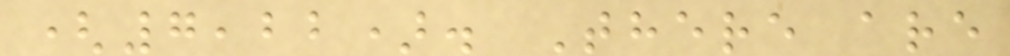(7,22). There are
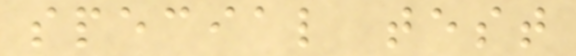special test
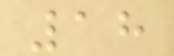18
